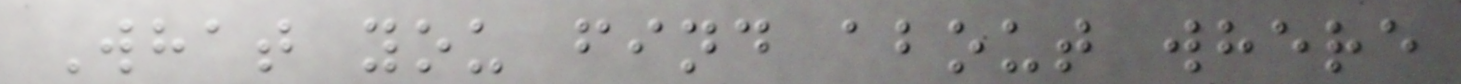What you find about where
